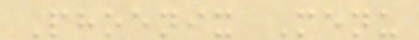Phoenix Menu
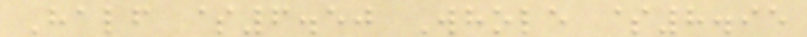Half $6.50 Whole $8.95
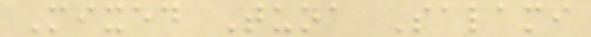Mixed Tuna Salami
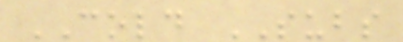COLD SUBS
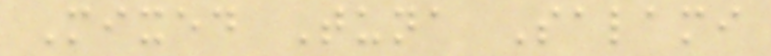Mixed Tuna Salami
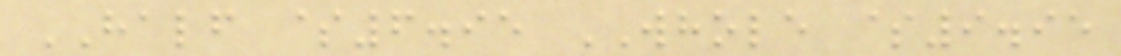HALF $6.95 WHOLE $9.95
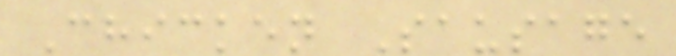Chicken Sausage
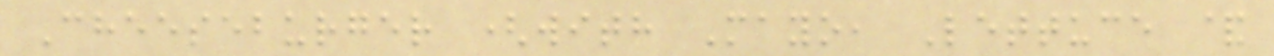Cheeseburger (with Mayo, Lettuce &
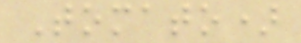Tomato)
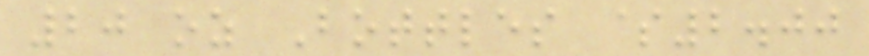20 oz Bottles $2.00
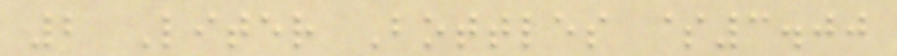2 Liter Bottles $3.00
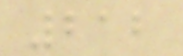212
